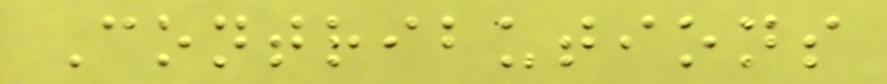Contributions
